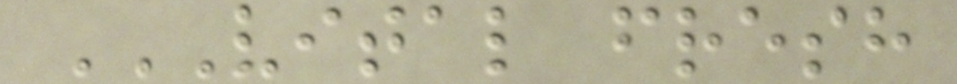VITAL FRESH
